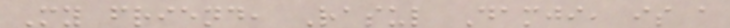My friend, Rasul Damji, is a
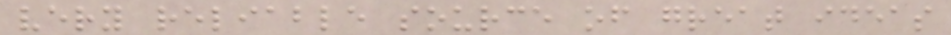very reliable source of great ideas
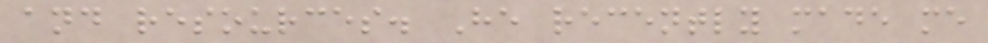and resources. He recently made me
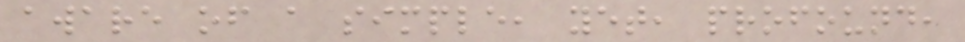aware of a simple, yet, profound,
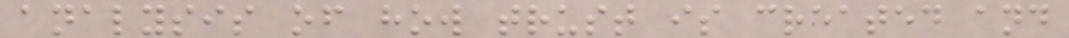analysis of how trust is created and
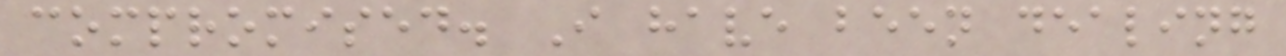compromised. I have been dealing
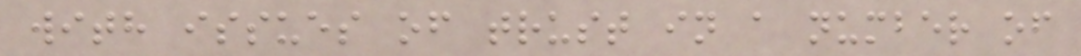with issues of trust in a number of
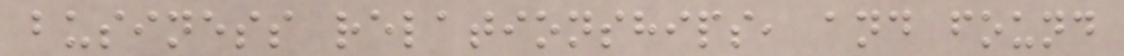business relationships, and found
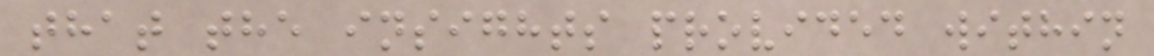that the insights provided within
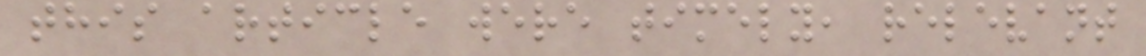this article were timely, relevant
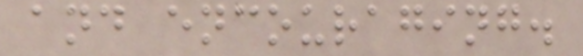and encouraging.
